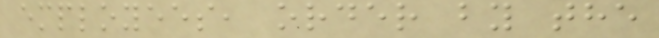employees, order by the
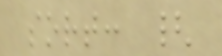sort: {
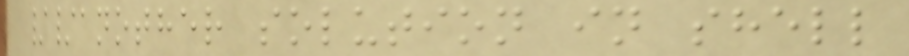//another solution in shell
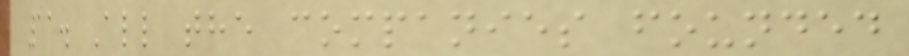11. All the companies founded
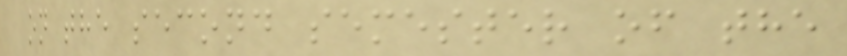on the second semester of the
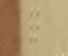}
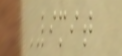LIMIT
